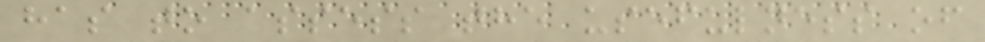has to assess the usefulness of
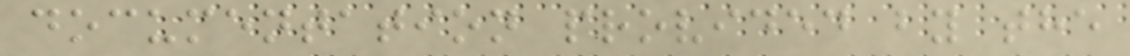documentation provided by the
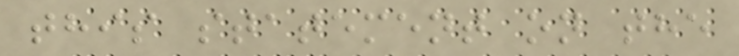this statement on the
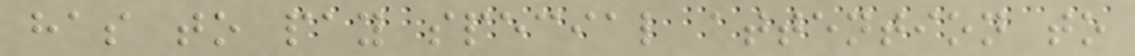has to pay special attention to
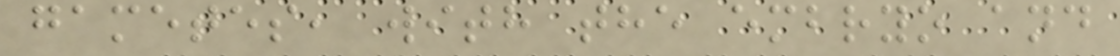gametes, with the embryo and
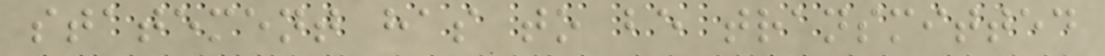statement has to be transmitted
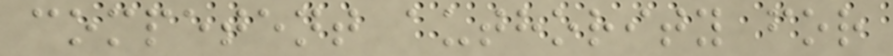competent authority for
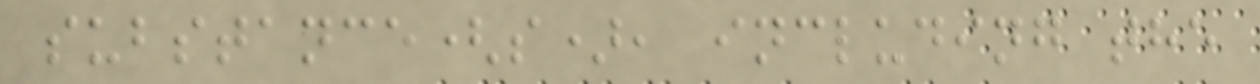substance(s), including the
